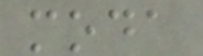moda
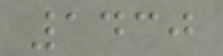1430
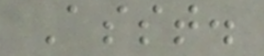Asst.
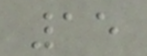15
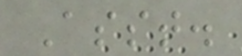Asst.
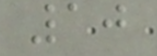10
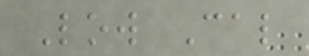Low Cal
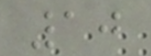10
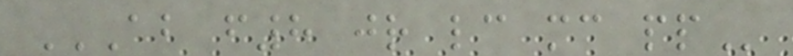AB F8 JR LC MC PP
